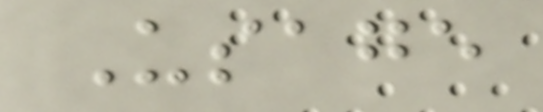Usage
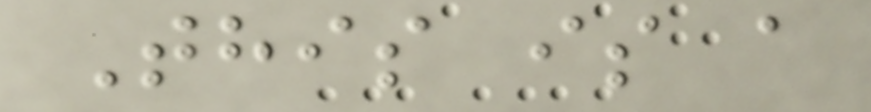This is a
